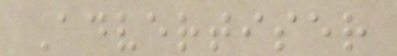Advertiser
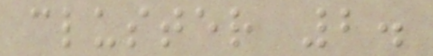cluster 2.
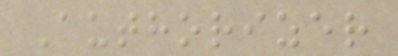Authorizer
